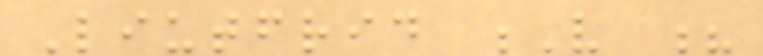Liutfrid V ?
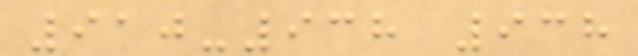910-938 938
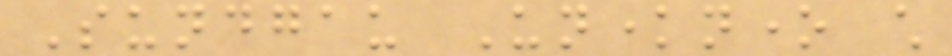Sundgau Unknownone child
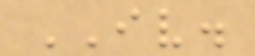IV.
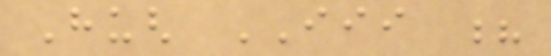Hugh III ?
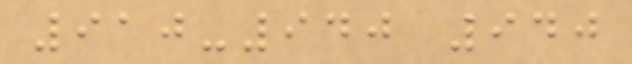910-940 940
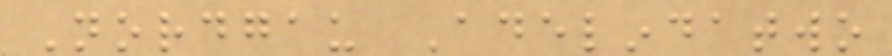Nordgau Adelindatwo
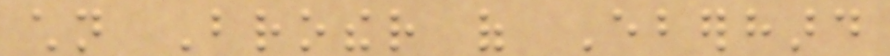children Brother of Eberhard
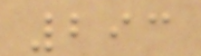293
